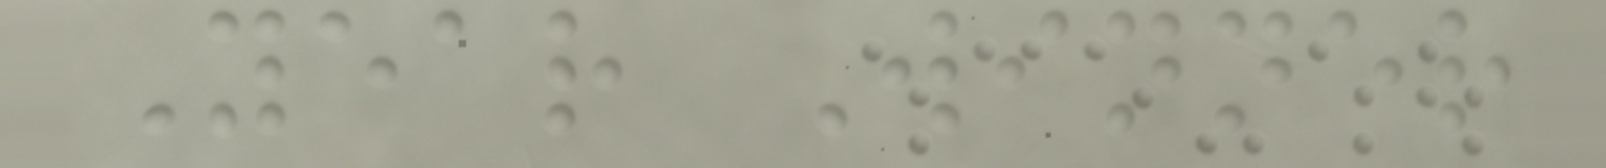Year Winner
